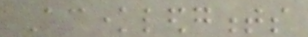Acknowledgments
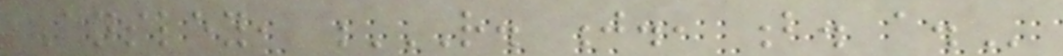Ansley, R. J., B. A.
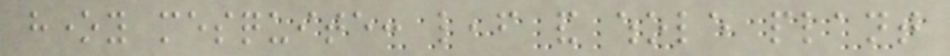honey mesquite: leaf and whole plant
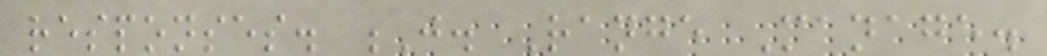responses. J. Range Manage.
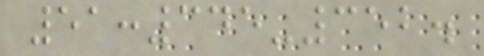51:345-352.
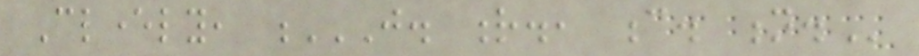Cleverly, J. R., C. N.
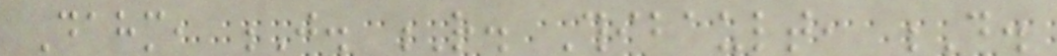Dahm, J. R. Thibault, D.
